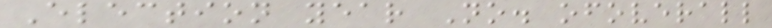Election year No. ofoverall
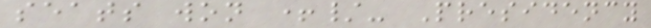seats won +/- Presidency
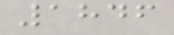1846
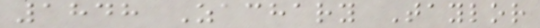1848 Zachary Taylor
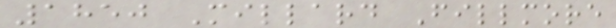1850 Millard Fillmore
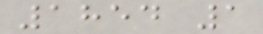1854 1
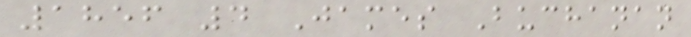1856 4 James Buchanan
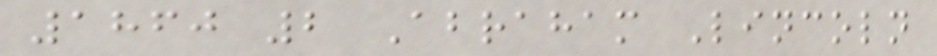1860 2 Abraham Lincoln
